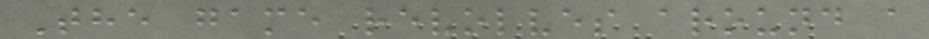The game revolves around a
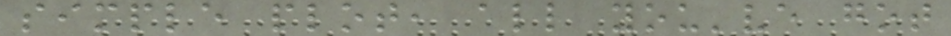simple plot, all you've got
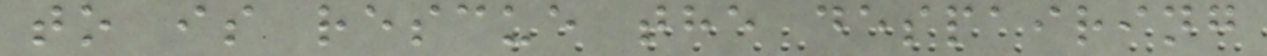to is rescue the despairing
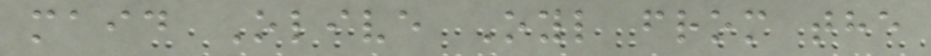maid Olive Oyl from the
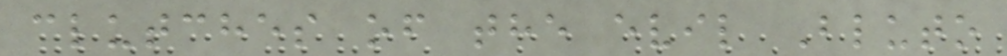clutches of the evil Bluto
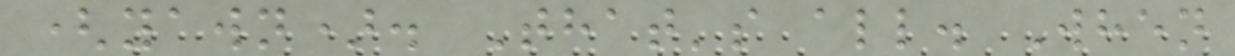(yawn). That's all. When
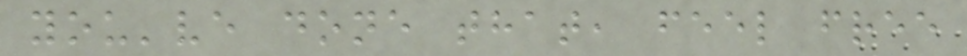you've done that, feel free
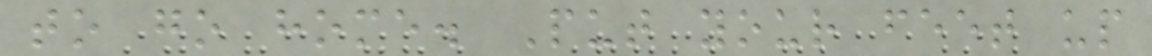to go home. Put your feet up
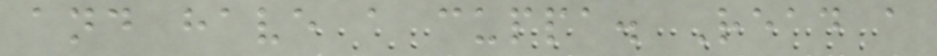and have a cuppa. Read a
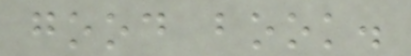good book.
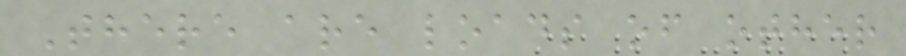There are loads of other
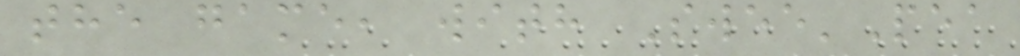the game, with Swee'Pea
